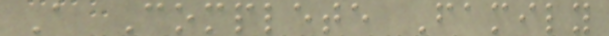A Complete Family
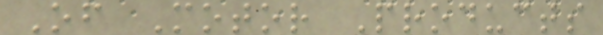Of Motor Products
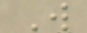W
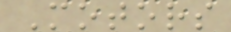Motors
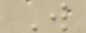W
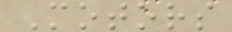Motors
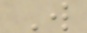W
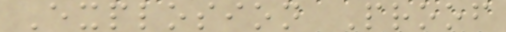Explosion Proof
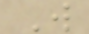W
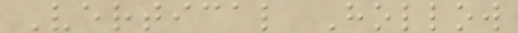Vertical Hollow
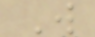W
